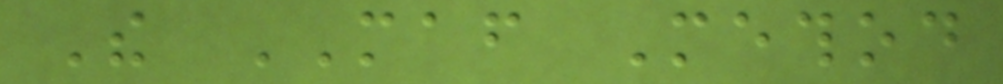The MAF Method
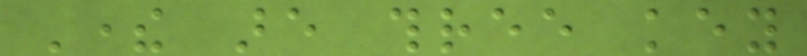There are three key
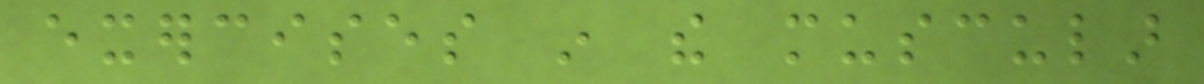exercises in the muscular
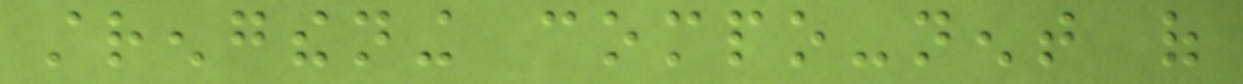strengthening compo-nent of
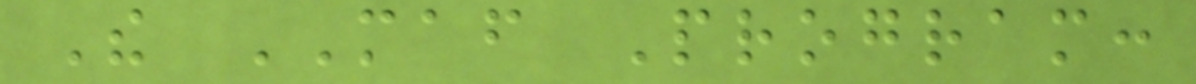The MAF Program:
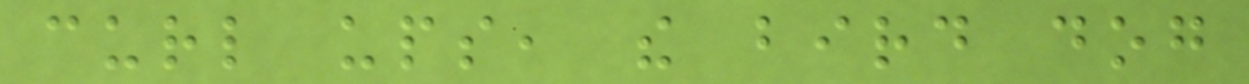curl ups, the bird dog
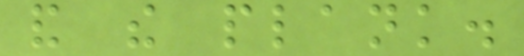and the plank.
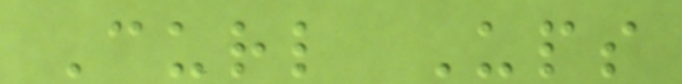Curl Ups
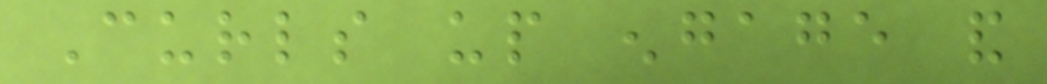Curls up engage and
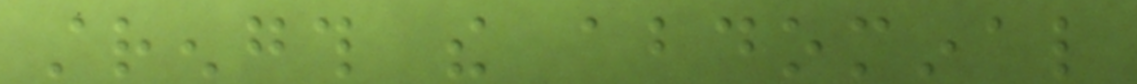strength the abdominal
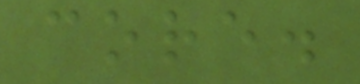core.
